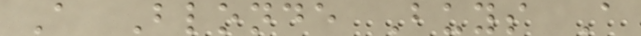A Blonde Buys A
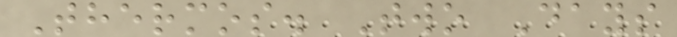Thermos. Two Days
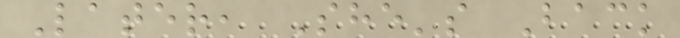Later, She's Back
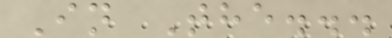In The...
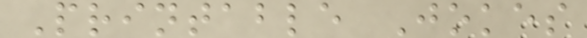Printable Jokes
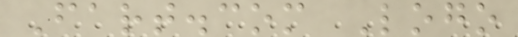Fart.com Logo
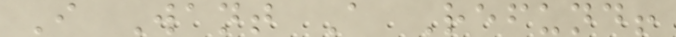I Want A Refund!
